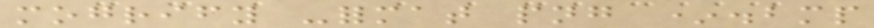mogrify -format png *.bmp
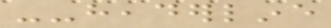--headerline
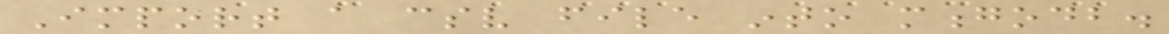Import a csv file into mongodb.
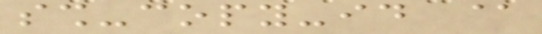ssh-copy-id @
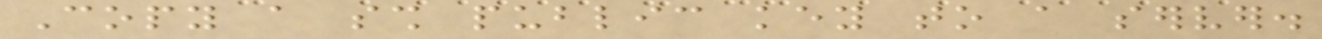Copy a ssh public key to a server.
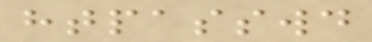htpasswd
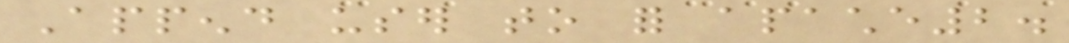Append user to for apache2.
